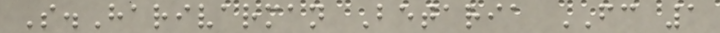S.Harivarman Betaria FC 1
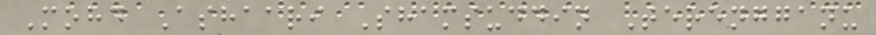Mohd Ashaari Shamsuddin Terengganu
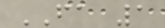FA 1
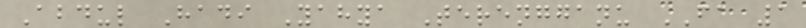Abdul Hadi Yahya Terengganu FA 1
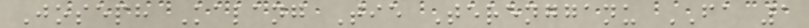Joseph Kalang Tie Terengganu FA 1
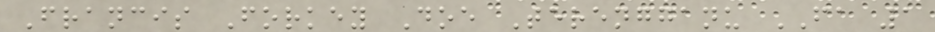Francis Forkey Doe Terengganu FA 1
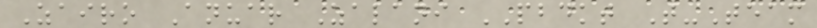Zairo Anuar Zalani PBDKT T-Team
